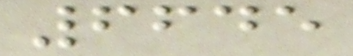6645
